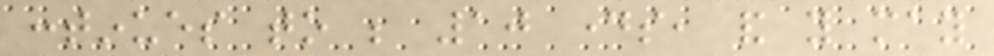continues to be 10 days, and you may
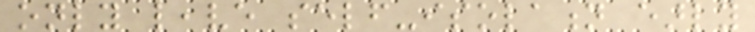only leave self-isolation early
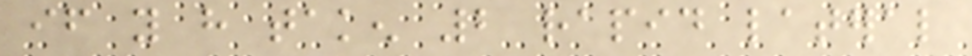if you have taken 2 rapid lateral
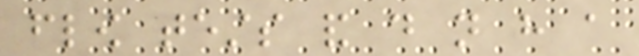flow tests and do not have a
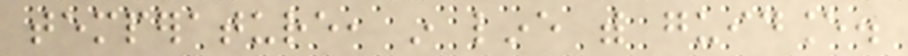temperature, in line with guidance.
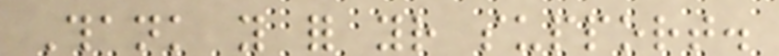Thank you for your support.
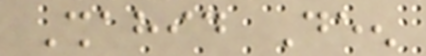Shahid Deen
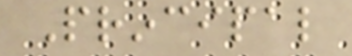Principal
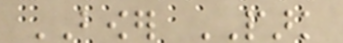BOWER PARK
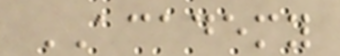ACADEMY
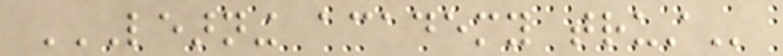LEARNING ACADEMY TRUST
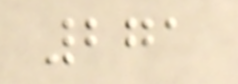271
